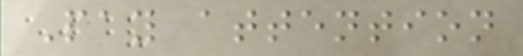Pay attention
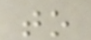to
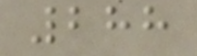288
